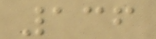136
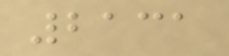2131
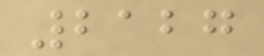2127
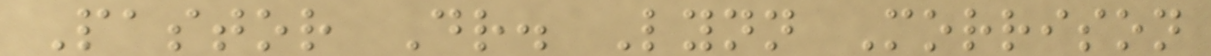Pastor Dr. Lynn Morrison
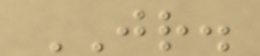JR.
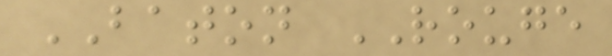BATON ROUGE
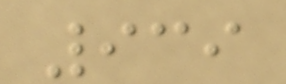939
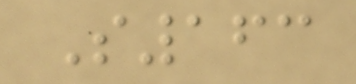S163
